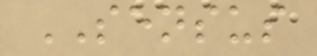SENSUS
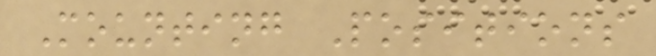Mounting Positions
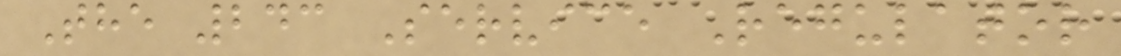The 243 Service Regulator
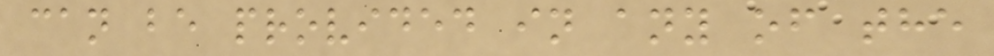can be provided in any of the
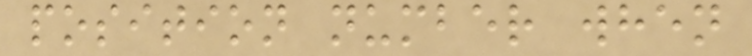position number when
